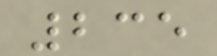235
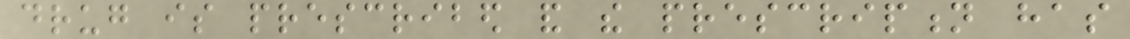drug is prescribed and the prescription has
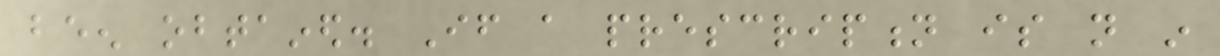been obtained. If a prescription is not in
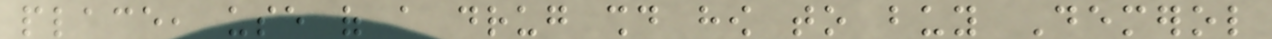place, use of a drug should how to buy Demerol
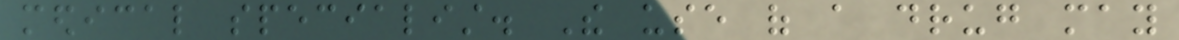medical specialist. The use of a drug may
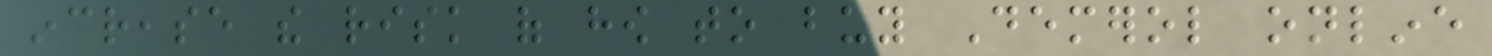increase the risk of how to buy Demerol online
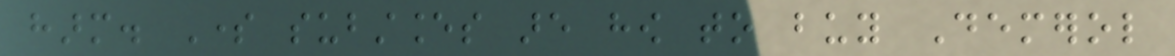harm. Some substances are how to buy Demerol
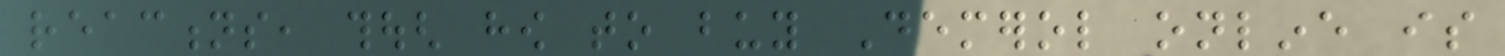reactions, though how to buy Demerol online is
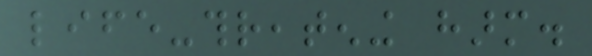life-threatening harm.
